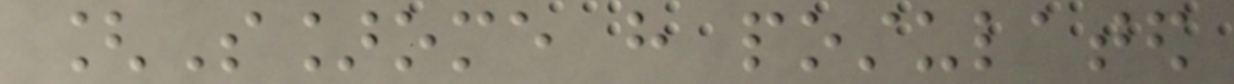[S]ome have postulated
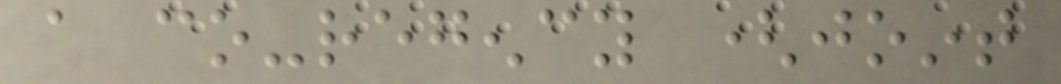a co-regency (joint
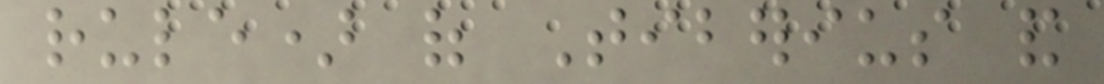rule) of Tiberius and
